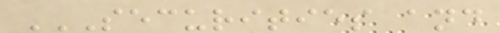SECURITIES AND
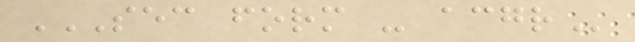SEC FORM - ACGR
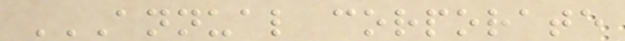ANNUAL CORPORATE
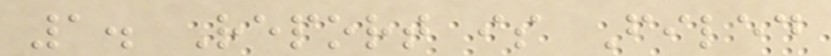1. Report is Filed
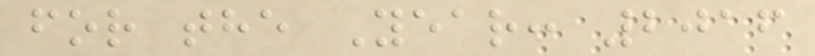for the Year: 2016
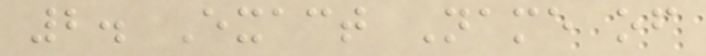2. Exact Name of
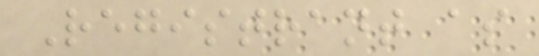Registrant as
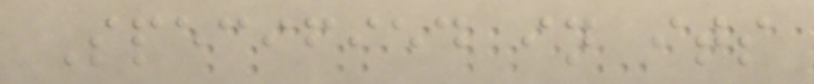Specified in its
